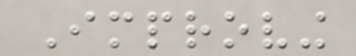Improving
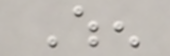When
